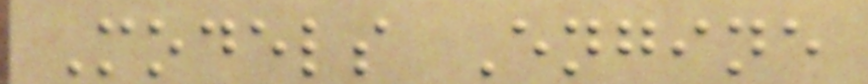Models Engine
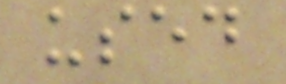used
